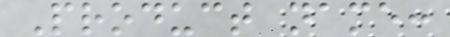Product name:
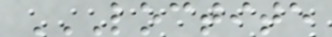LOCTITE
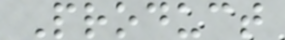Product
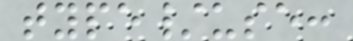type/use:
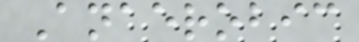Anaerobic
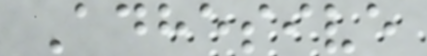Adhesive
